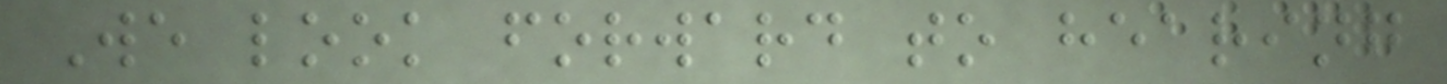We look forward to hearing
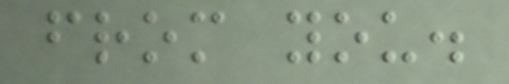from you.
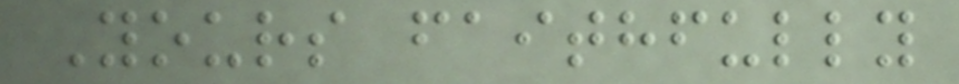Yours faithfully
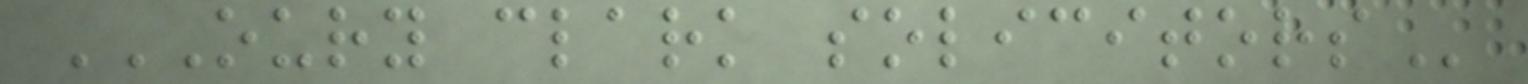OURY CLARK SOLICITORS
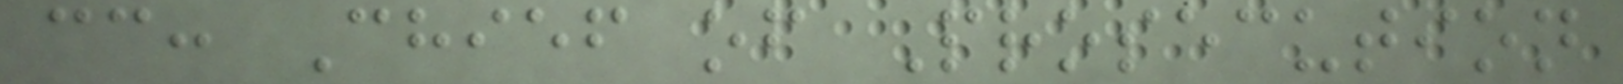cc: Chief of Prosecution
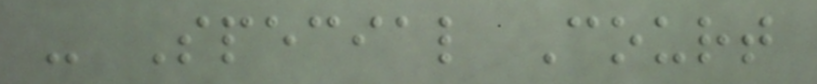- Special Court
